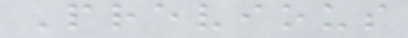Previous
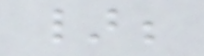};
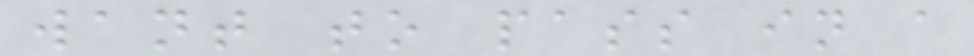want to pass in a
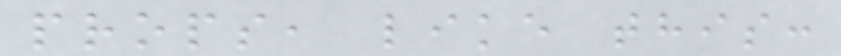props, like this:
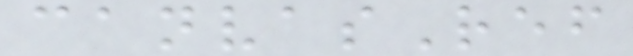canvasRef
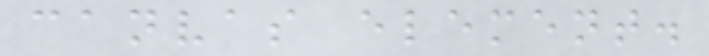canvas element.
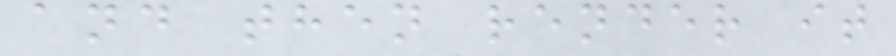and then render it
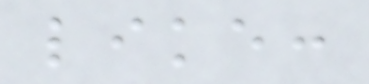like:
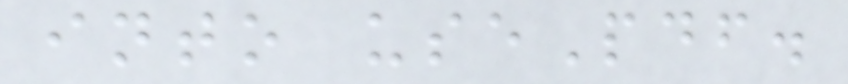into usePdf.
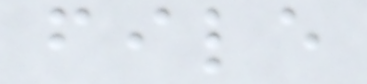file
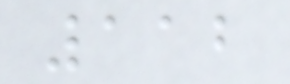112
